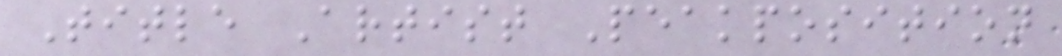Title Artist Peakposition
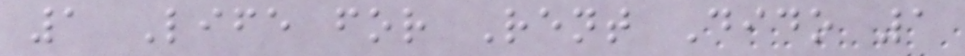1 Life for Rent Dido 1
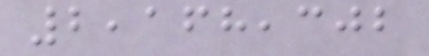2,168,302
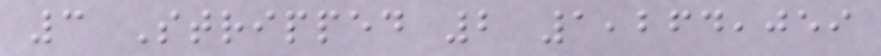3 Stripped 2 1,264,059
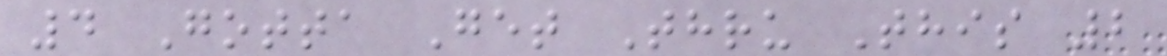4 Gotta Get Thru This 2
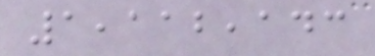1,112,143
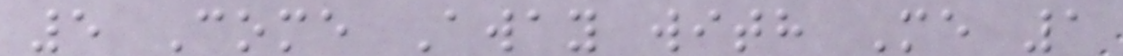5 Come Away with Me 1
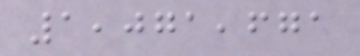1,071,671
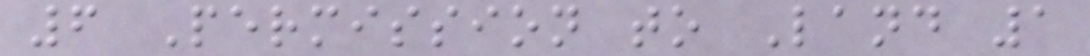6 Permission to Land 1
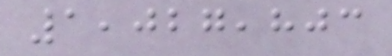1,027,803
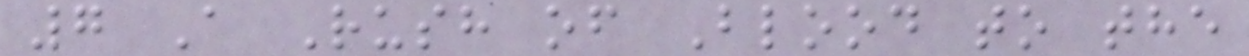7 A Rush of Blood to the
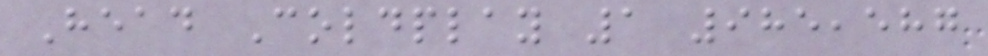Head Coldplay 1 985,587
